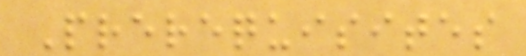Prerequisites
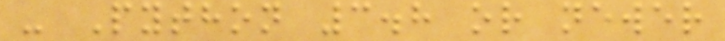- Python 3.8 or newer
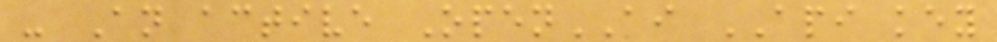- An active OpenAI API key
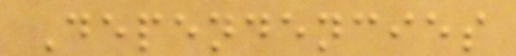Dependencies
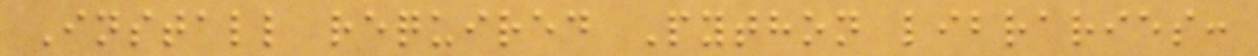Install required Python libraries:
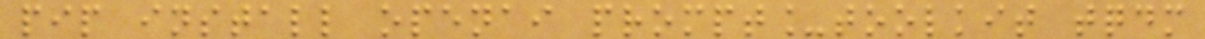pip install openai prompt_toolkit tqdm
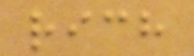rich
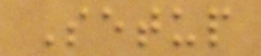Setup
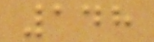148
